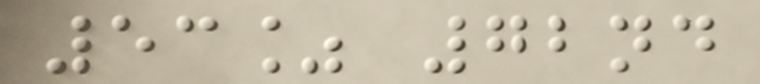53% 72nd
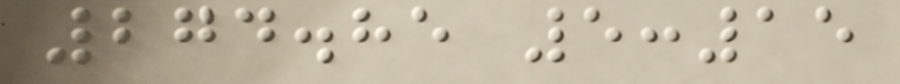274.85 5:15
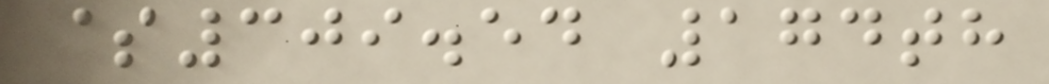$309.54 174th
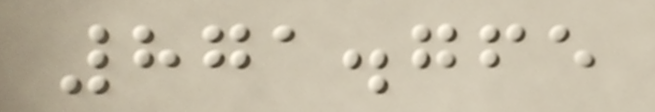871.765
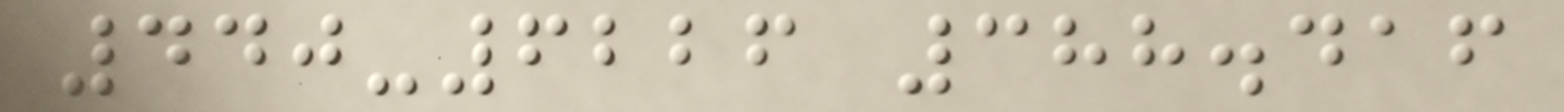440-6226 388.416
